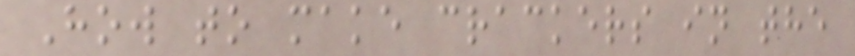How to make crackers in the
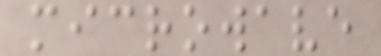microwave
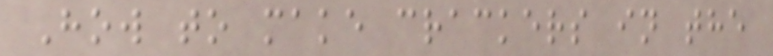How to make crackers in the
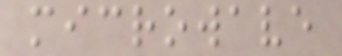microwave
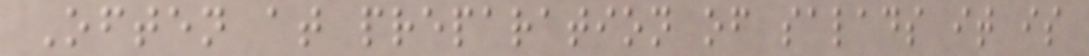Often at preparation of salads it is
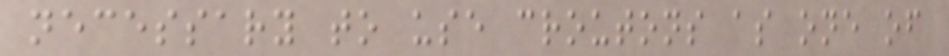necessary to use croutons as one of
